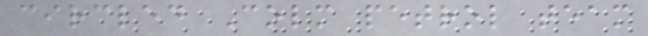circled Colm petrol team
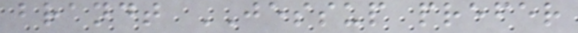brandt JESSUP prefer
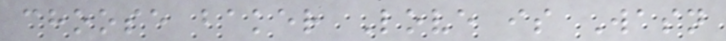choose baker Love is Wasn
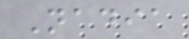Nadia
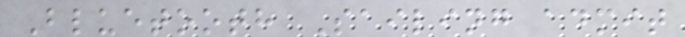Bluetooth Sailing admit
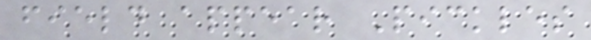field appear Pickles
